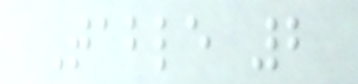Table 2
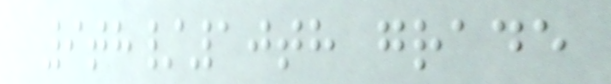9th/10th grade
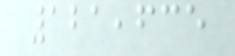121,635
